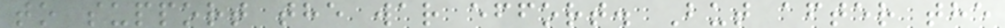to support the war effort. But after the
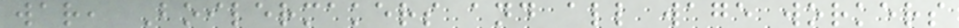war, Boilermakers and all wage workers
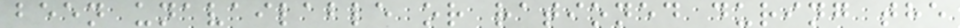been unavailable or rationed during the
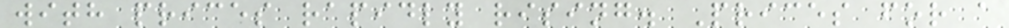with prices rapidly rising. Prices for a
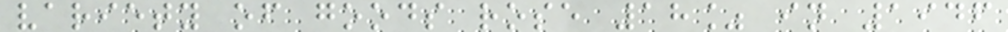variety of goods rose 18% in 1946
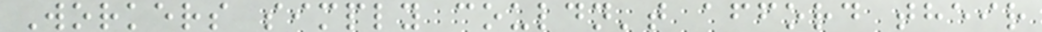Workers simply couldn't afford their
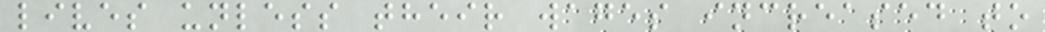lives unless their wages increased to
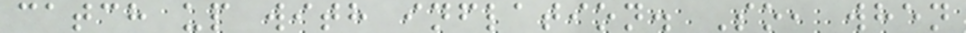catch up with inflation. So, when
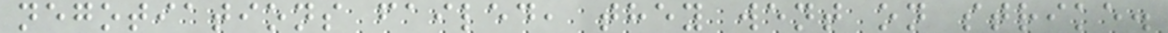negotiations failed, they went on strike.
